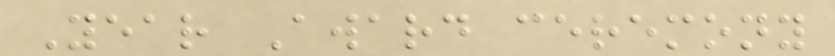Year Award ceremony
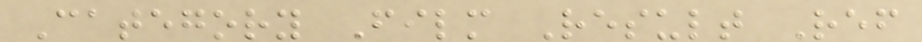Category Film Result Ref
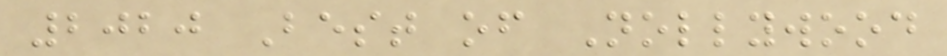2020 Best of Nollywood
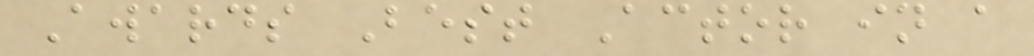Awards Best Actor in a
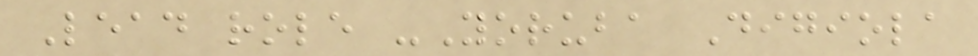Lead role -Yoruba Digiola
